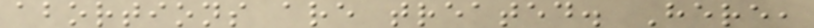abortions are treated. Here,
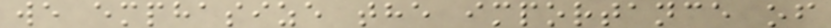we emphasize the importance of
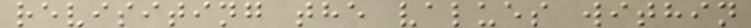revisiting the values within
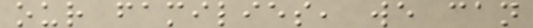our families, we can
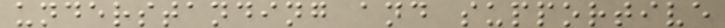understanding and supportive
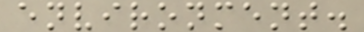environment.
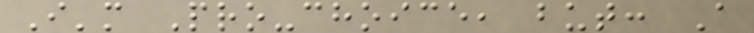I'm Pro-choice, but: A
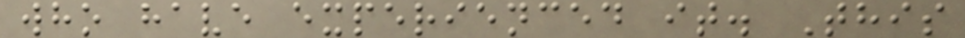who have experienced it. This
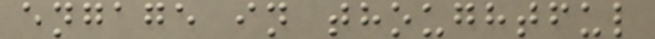engage in thoughtful
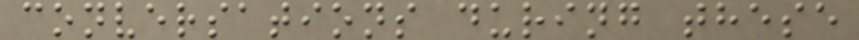conversations during these
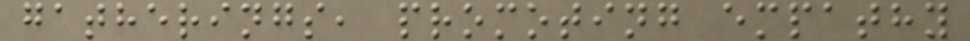gatherings, promoting empathy
